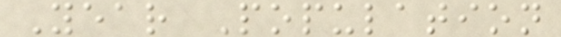Year Population
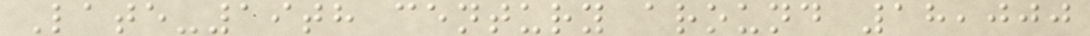Late-19th century around 18,000
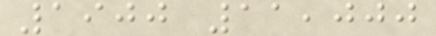1900 11,000
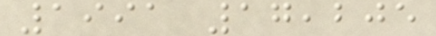1991 17,205
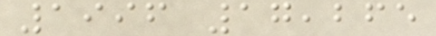1996 17,265
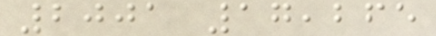2001 17,265
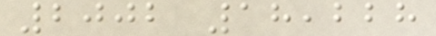2002 18,228
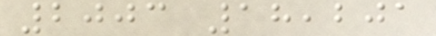2003 18,201
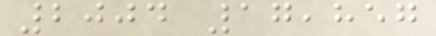2004 17,857
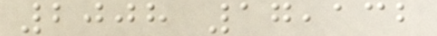2008 17,132
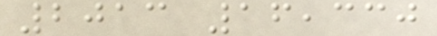2013 16,330
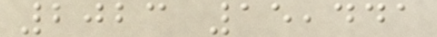2023 15,441
